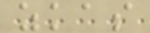zkas
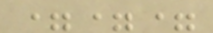===
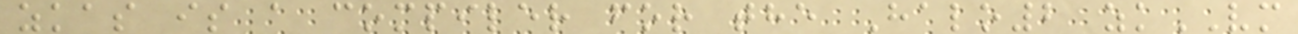zkas is a compiler for the Halo2 zkVM
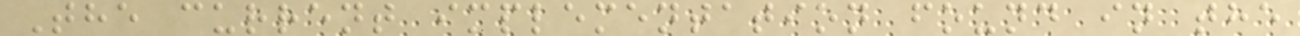The current implementation found in the
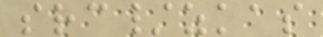src/zkas
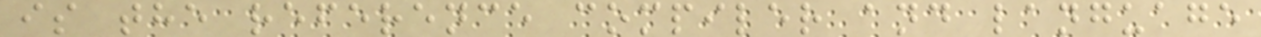is the reference compiler and language
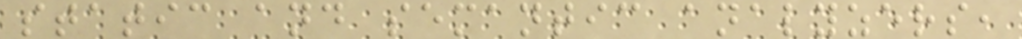static and semantic analyzers,
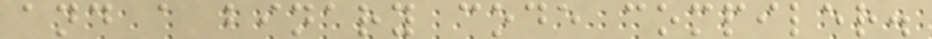and a binary code compiler.
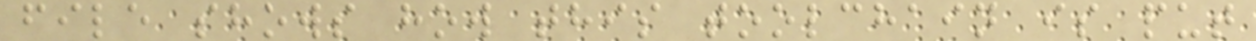file shows how this toolchain is put
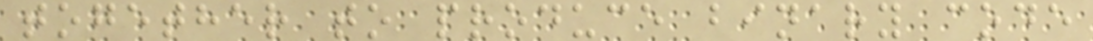together to produce binary code
